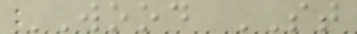WOOD ST
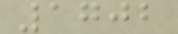1702
